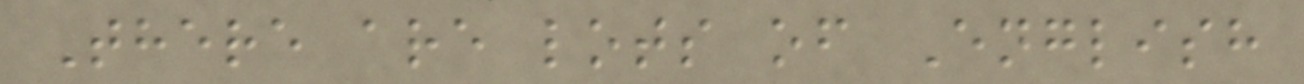There are lots of English
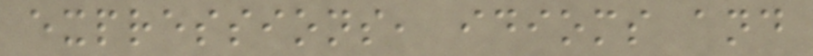expressions, idioms and
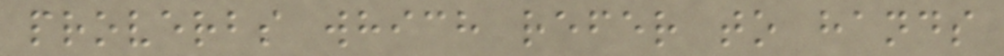proverbs which refer to hands
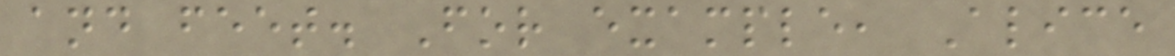and feet. For example, Alice
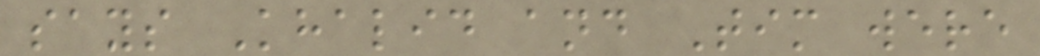says Khalid and Tim were
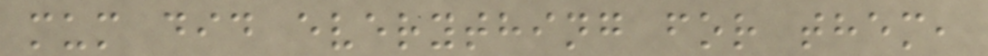mum did everything for them,
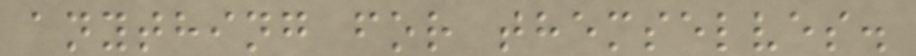anything for themselves.
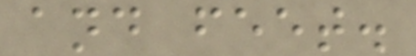and feet.
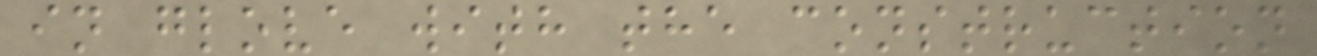in glove with the construction
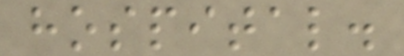hospital.
